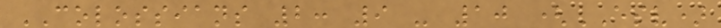COLOSSIANS 2: 9 - 10 (ESV)
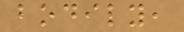bodily,
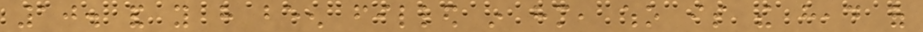10. and you have been filled in him, who is the head of
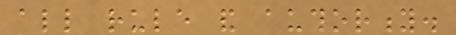all rule and authority.
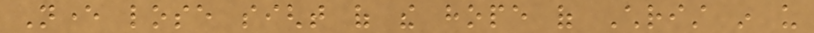Never lose sight of the hope of Christ in us
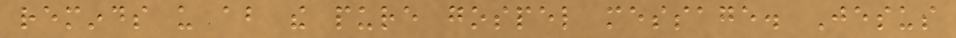reminds us about the pure gospel message. Jesus
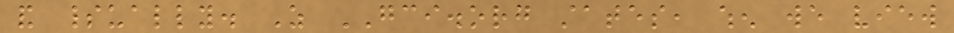and spiritually. As GCI.org states, when we view
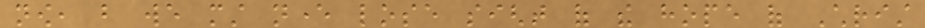now, but we must never lose sight of the hope of Christ
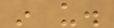in us.
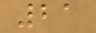21
